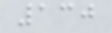130
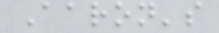Aaron's
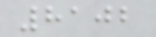8102
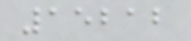15212
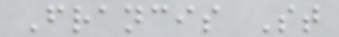Francis St
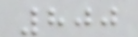800
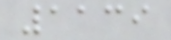1139
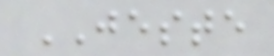JESTE
